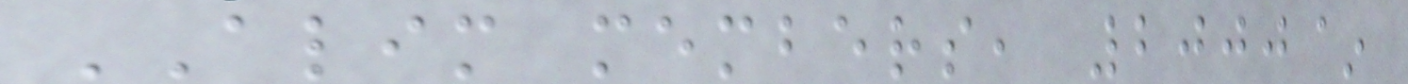ALIM members, 2000~
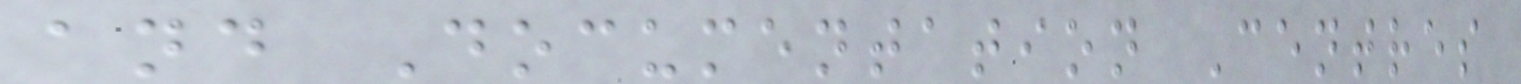and Documentation Centres
